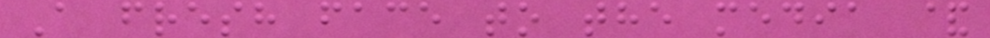A fresh face to the media &
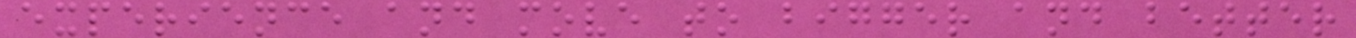experience and move to bigger and better
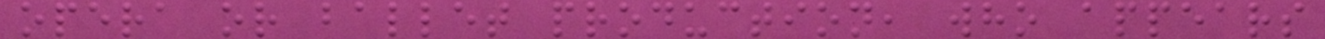opera or ballet production, who appears
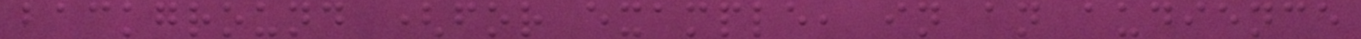background (for example, in an audience
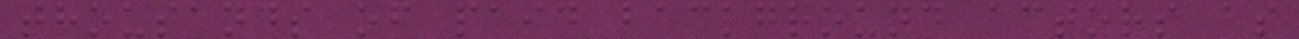thousands of paid background actors as
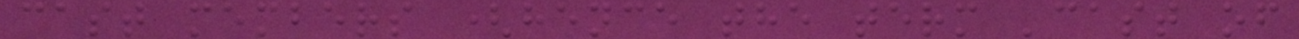cast members (hence the term 'cast of
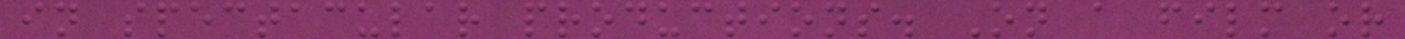in spectacular productions. On a film or
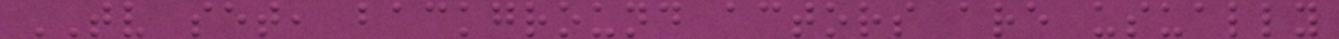TV set, background actors are usually
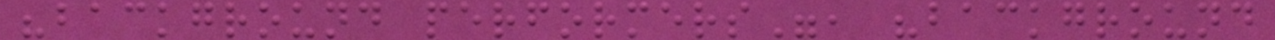"background performers", "background
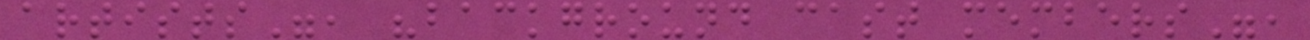artists", "background cast members",
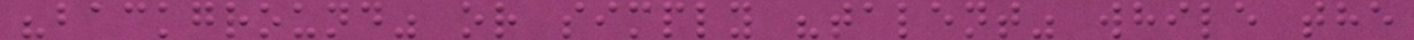"background" or simply "talent" while the
